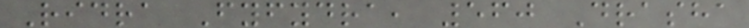Ridra Fyfydra, 560 Drasha
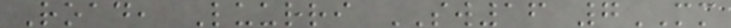Road, Luurri SW16 7MM
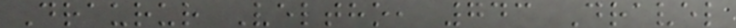Draurur Veltho, 743 Dravel
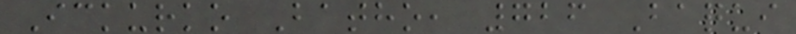Ickurko Batho, 726 Baqui
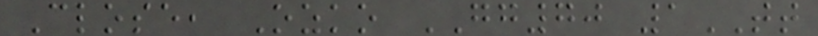Close, Ozko GG70 1TT
